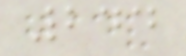244
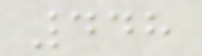448
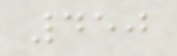450
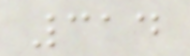314
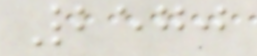2570
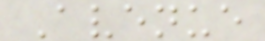Avenue
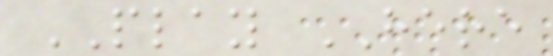PLAY HERE
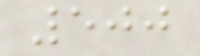500
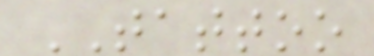TATTOO
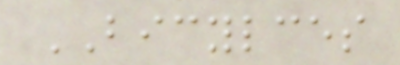BICYLCES
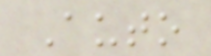Auto
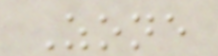Zone
